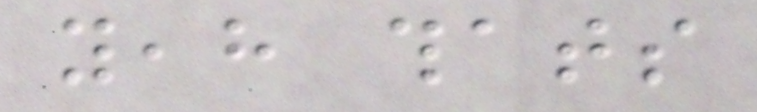yeah thats
